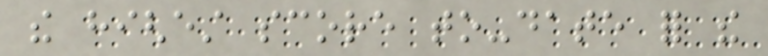the highest score to-date for the
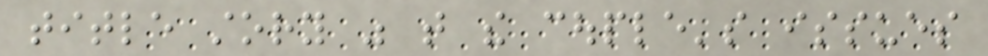title story was that the couple's issues
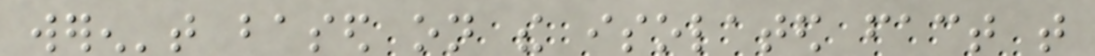weren't based on the isolated fact that
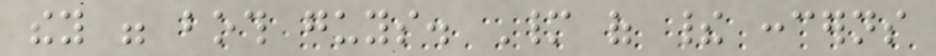they were both guys. Many of their concerns
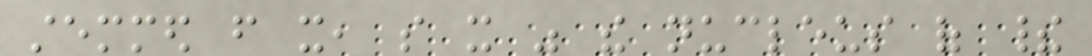stemmed from it, so it was the nucleus of their
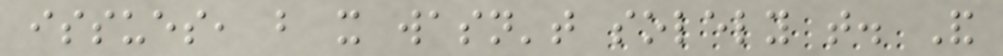issues, but it wasn't solely that. And
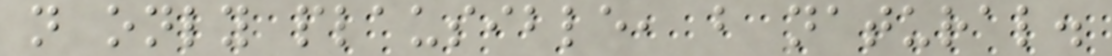not only plausible, but natural.
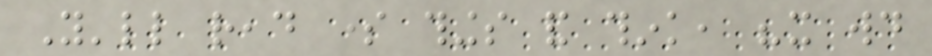You'll read some things and think, "it would
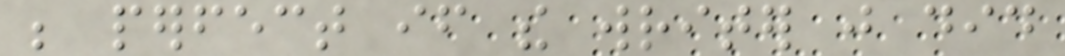be perfect if the writer just did
